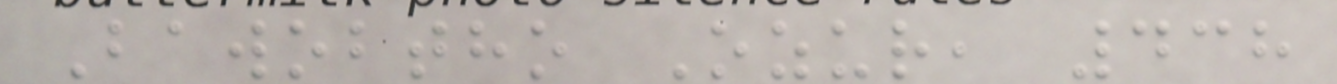Bawobtho Ozur, 438
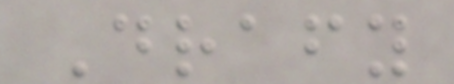Drafy
